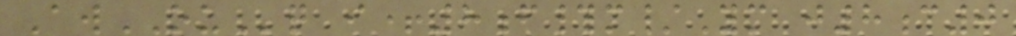AwOUq i+8f#m/Ym j8c0
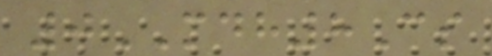0MDH8Cs
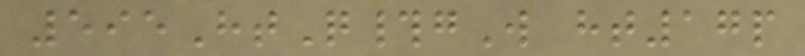595HtQ#gW ht17p
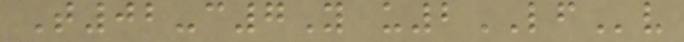T02-c7Y u2LFv
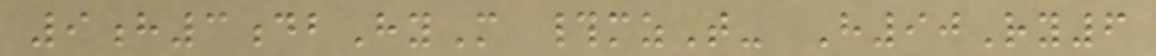9h3dbHyM #mzT- H90Ry6
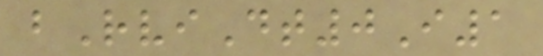bRviDt0I1
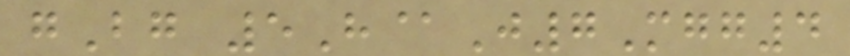gBg 5H@J7Mgg4
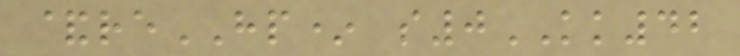&reHP* s0KK42
